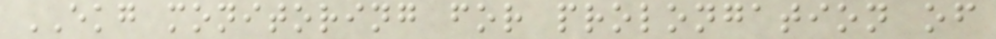EKG monitoring for prolongation of
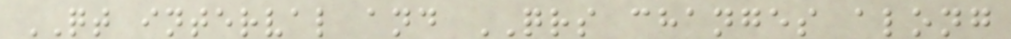QT interval and QRS changes along
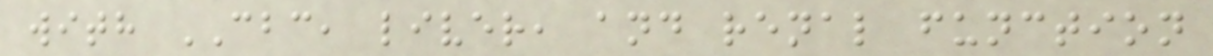with CBC, liver, and renal function
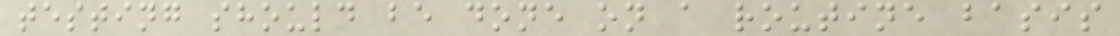testing should be done on a routine basis
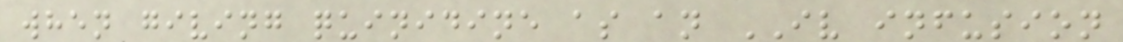when giving quinidine as an IV infusion
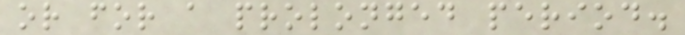or for a prolonged period.
